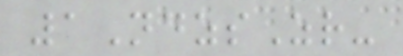1NdzsZr-
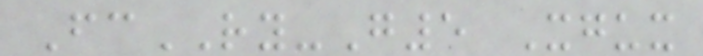FcRY-G5 Xgux
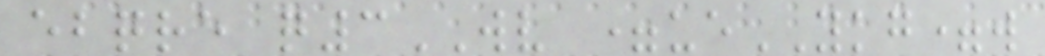ebqre q3WV =ueYKG=w
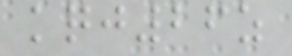kqj26z
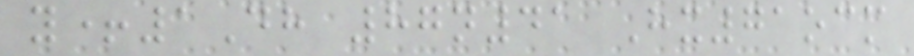y+1Dh 87n41 Hx71ocm
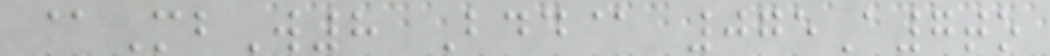@MbW8 Bdd@ 075A7to
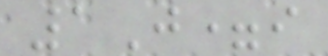1J=i
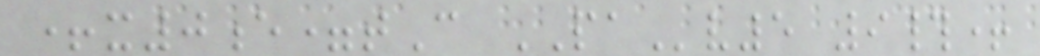+x0e=tC PAv5 9#+
